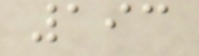193
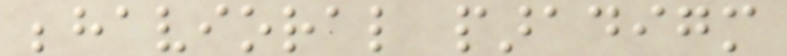behavioral paradigm
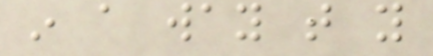in a way that you
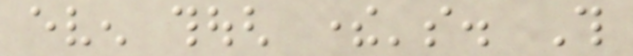even though there's. This
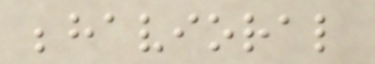behavioral
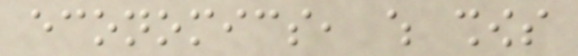economics, which shows
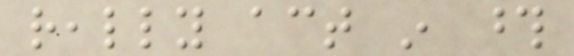really act in those
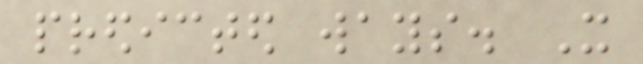predicted ways. It
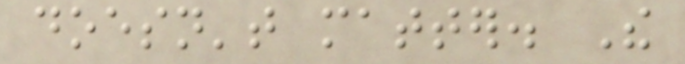doesn't matter. The
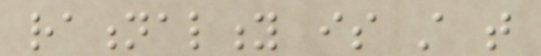rationality is still that
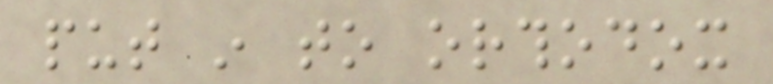put in to orthodox
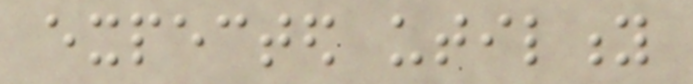expected utility
